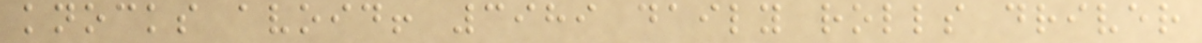knocks avoid! 3989 daily rolls driver
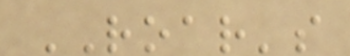ROAR's
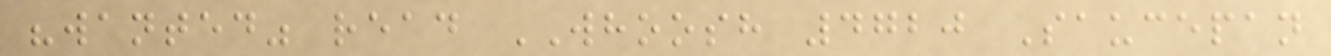"wanted" read WHOOSH 4720 Saucepan
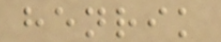henrik
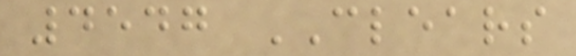4547 CLEARS
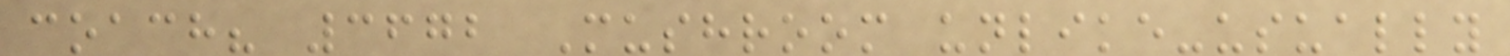coach? 3672 Mushroom unlike-usually
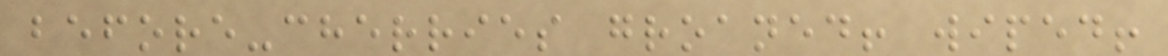before-cherries groaned! wiped!
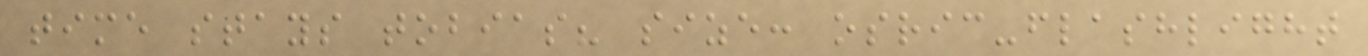time stays tobias? size: osric-flashlight
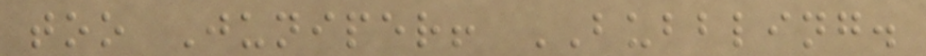too Juniper! BUBBLING.
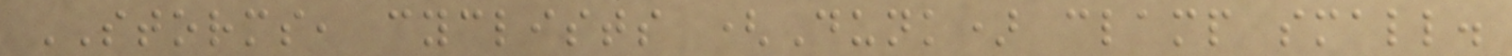STORMS, cyclists (Dunk) clamp small.
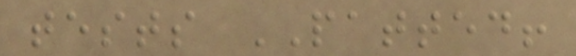tests PATTED!
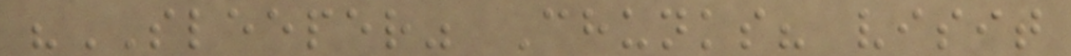"SLEEPER" Chunks? visit
